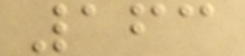163
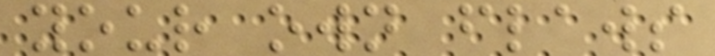your own flaws
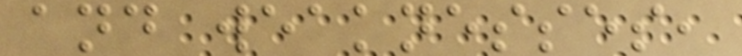and weaknesses,
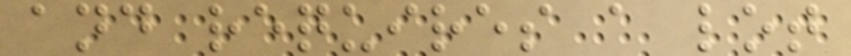and requires a lot
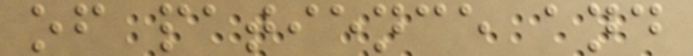of patience and
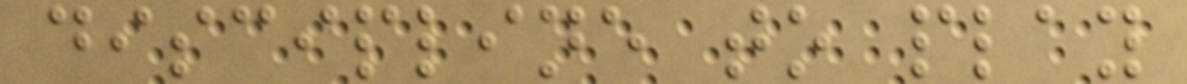discipline to play
